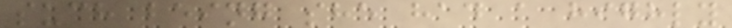such being she had a highly
